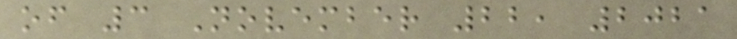of 3 November 22, 2021
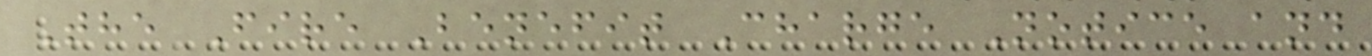The Fire Benefit Charge Notice and
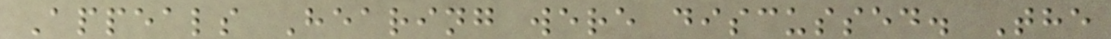Appeals Hearing were discussed. The
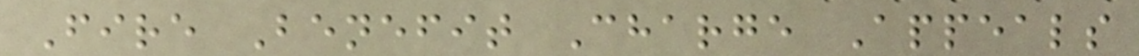Fire Benefit Charge Appeals
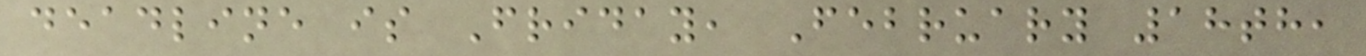deadline is Friday, February 18th,
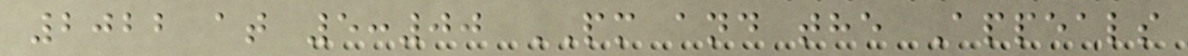2022 at 5:00 PM and the Appeals
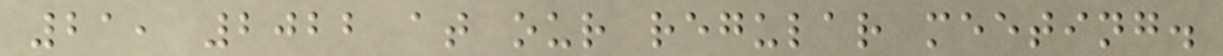21, 2022 at our regular meeting.
